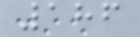186
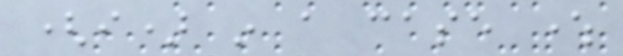(i) in a case where
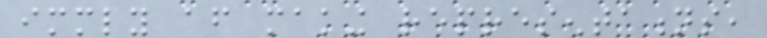immediately after making representations,
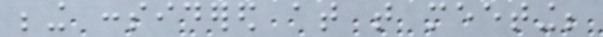being considered at that meeting;
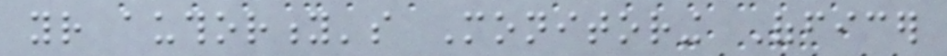your authority's Monitoring Officer
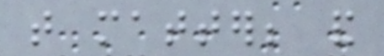that matter; and
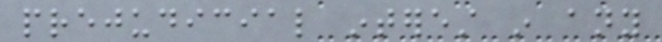prejudicial interest in any
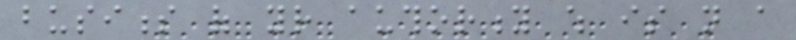business of your authority which is not a
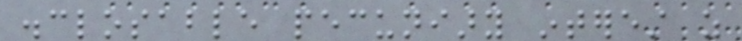disclosable pecuniary interest as
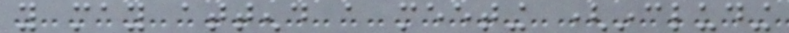you may attend a meeting (including
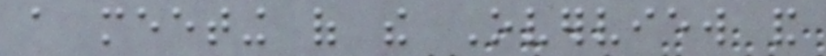a meeting of the Overview and
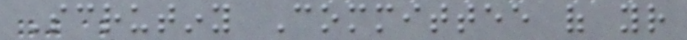Scrutiny Committee of your
